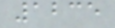1235
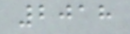2018
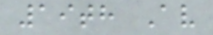19th Av
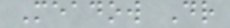Meadow Dr
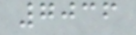7036
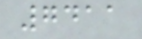7411
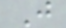J
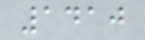1410
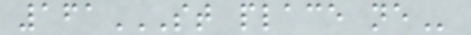161ST PLACE NE
